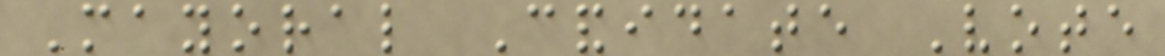Mayoral Candidate Vote
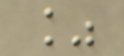%
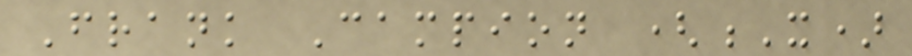Frank Campion (X)
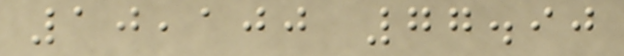10,100 77.90
